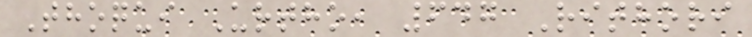Thoqui Urtho, 647 Rithori
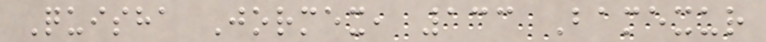Quisha Jormex, 133 Bamexur
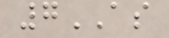7AS
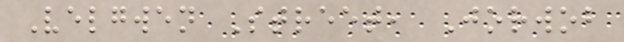Velgwen Street, Jorwob
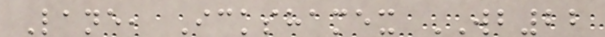Lane, Ickshamex WB22
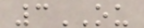3OU
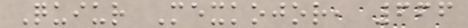Quiur Mexkojor, 666
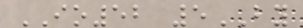IO52 5BY
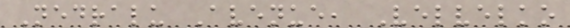Nedralu Avenue, Velvelko
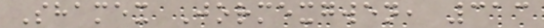Shamex Jormexgwen, 313
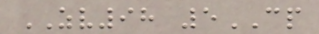ZV98 5CP
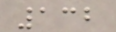132
